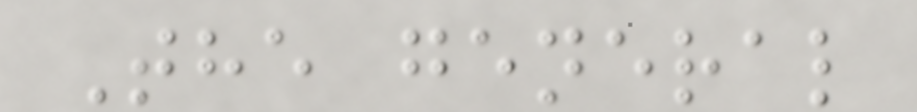The general
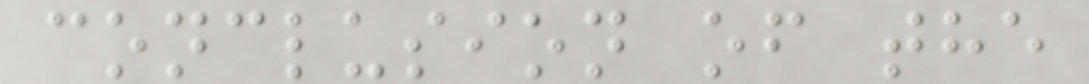conclusion of the
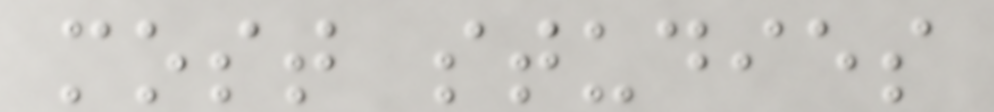most studies
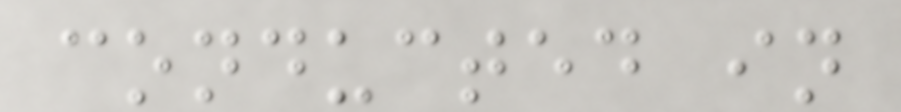conducted in
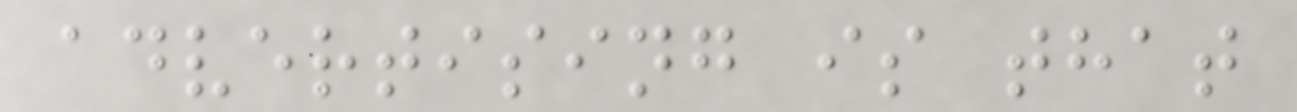advertising is that
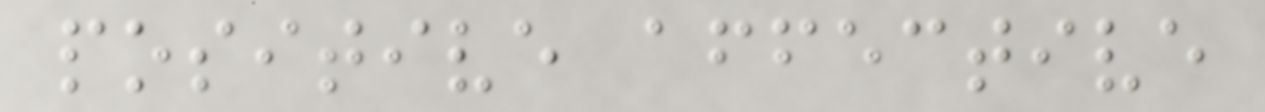positive affective
